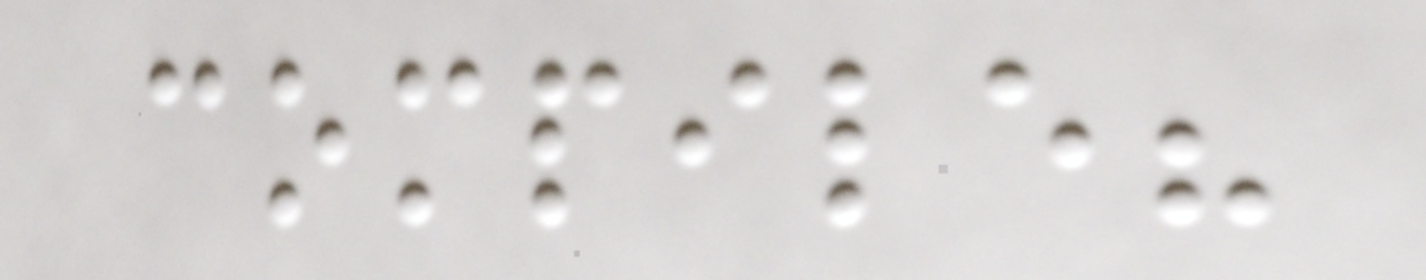compile?
